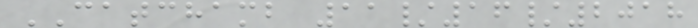CATCHAMB 11/16/2018
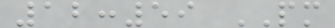12:59 PM
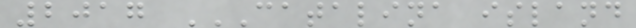2017 CATALINA ISLAND
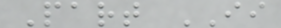Part II
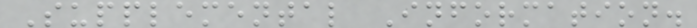Supplemental Information.
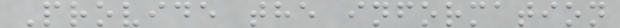Provide the information
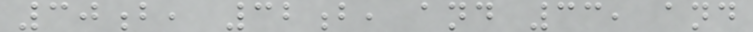30b, 32b, and 33, and
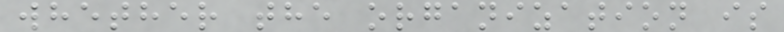whether the organization is
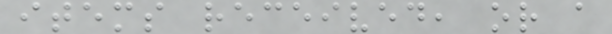items received, or a
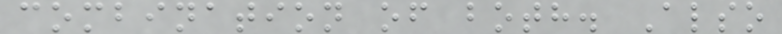combination of both. Also
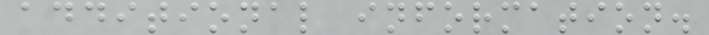additional information.
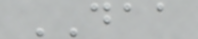DAA
